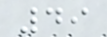49
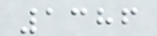1386
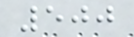500
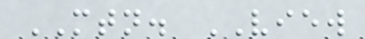MTN. VIEW
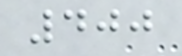400
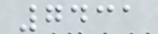7431
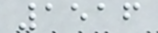1516
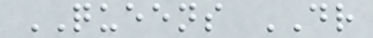QUEENS DR
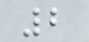2
